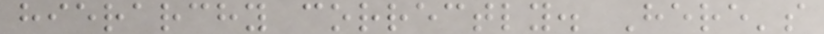hierarchy correctly. Here's
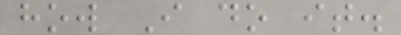how I do it.
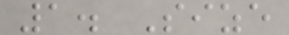1. Size
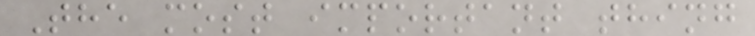The most important thing
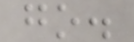go.
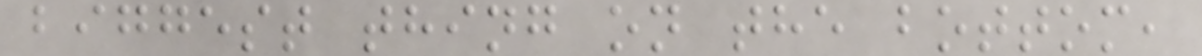biggest thing on the bottom,
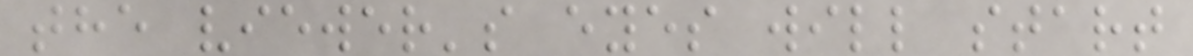the viewer's eyes will start
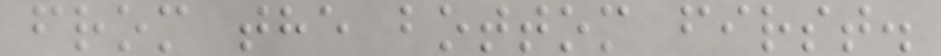from the bottom first.
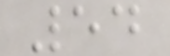54
